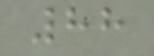88
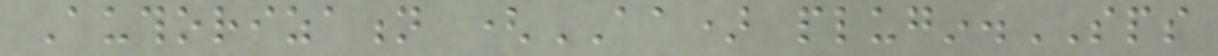Authorization (AA) plugin.SPS
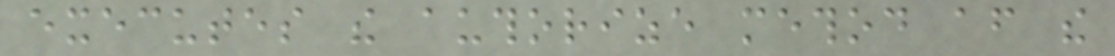executes the authorize method after the
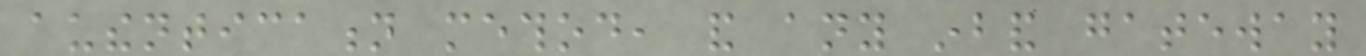authentication method, and any inband gateway
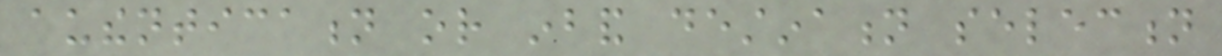authentication or inband destination selection
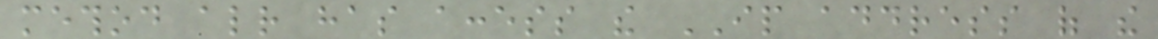method already has access the IP address of the
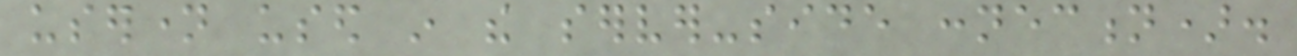username used in the server-side connection).
